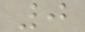0
